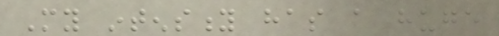My intensity has a huge
